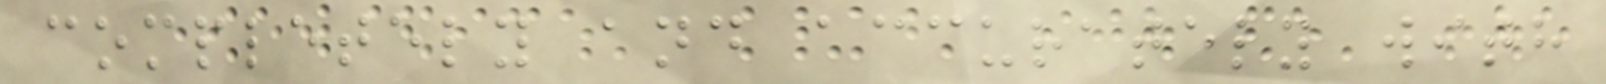completely and accurately with
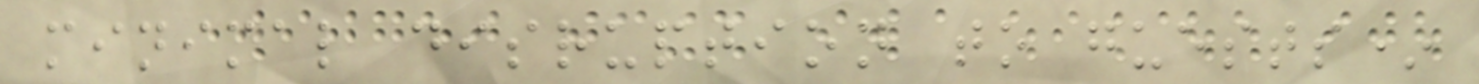minimal disruption to guests*
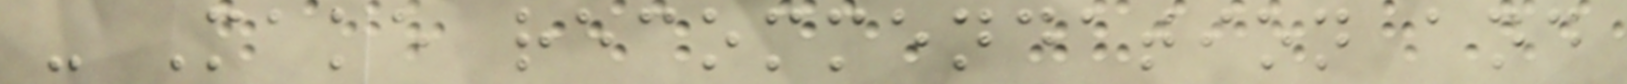- Make recommendation and
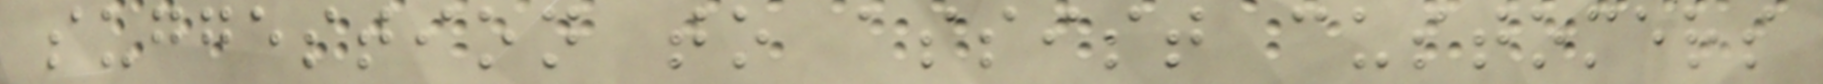suggestion to assist customers
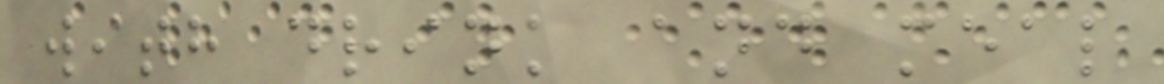with drink and meal
